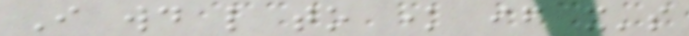I would like to know if it's
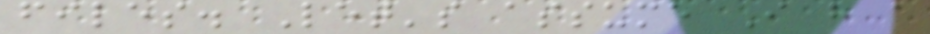files. Let's assume I have a
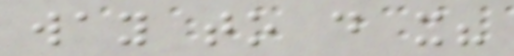way to do it?
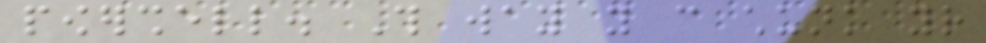powershell. This way you can chunk your
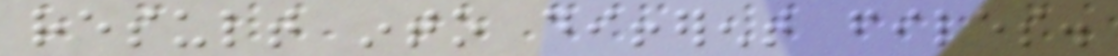result into different files.
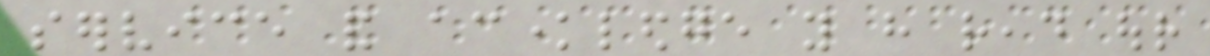service and acknowledge you have read our
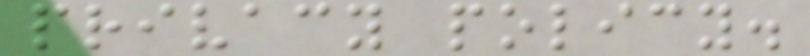privacy policy.
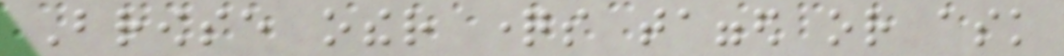Browse other questions tagged or ask
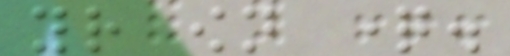your own question.
